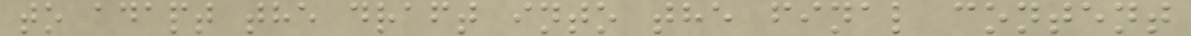to adapt the draft into the final content
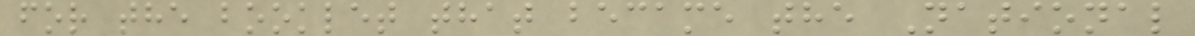for the booklet that became the National
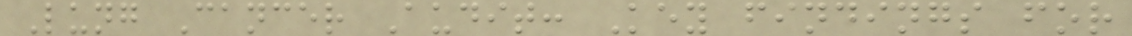Lung Cancer Audit: Key findings for
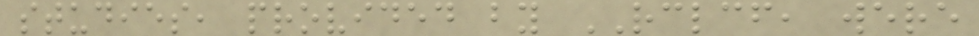studies, provided by RCLCF, were
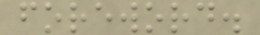foreword.
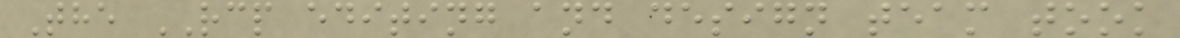The RCP editing and design team took
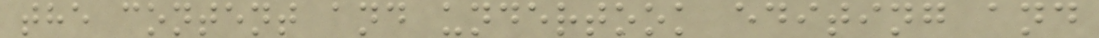the content and undertook editing and
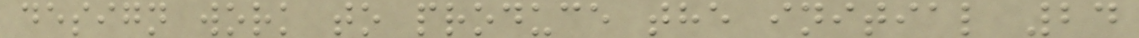design work to produce the initial 24
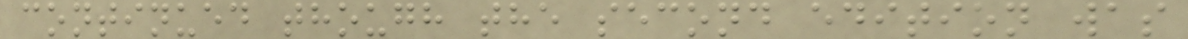continued though the second edition was
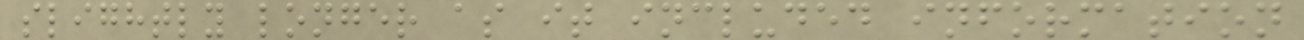slightly longer as it included information
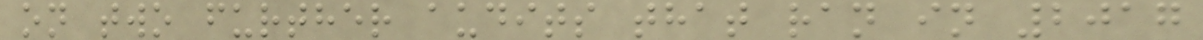on two further audits that ran in 2017
